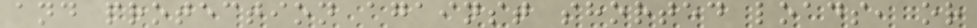and protection against shorted loads, or
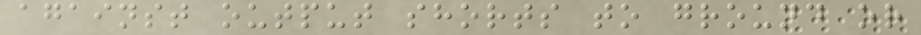against output shorts to ground or
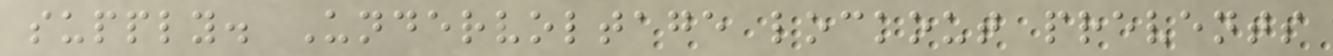supply. Undervoltage lockout prevents
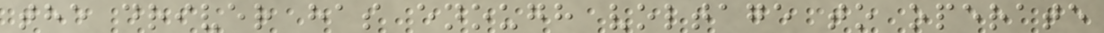the driver has enough voltage to operate
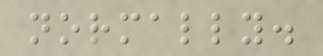normally.
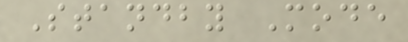Standby Mode
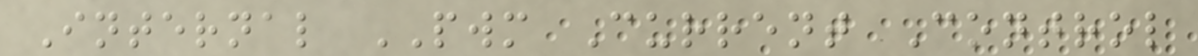Internal PWM Current Control
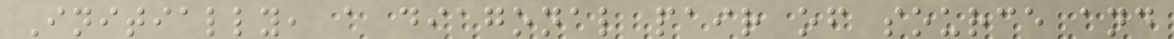Initially, a diagonal pair of source and
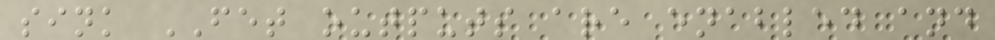sink FET outputs are enabled and
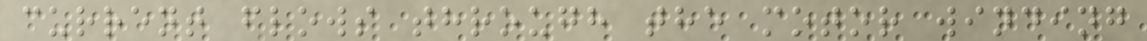current flows through the motor winding
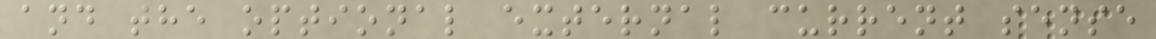and the optional external current sense
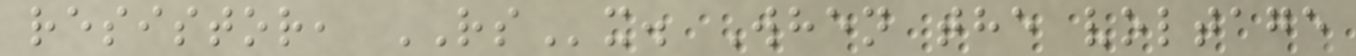resistor, RSx. When the voltage
